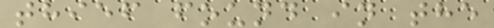thief found in the
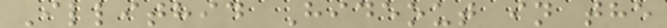Illithid Hideout in the
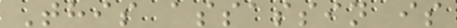This assassin is
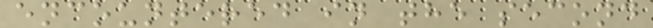encountered in the second
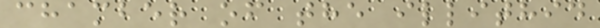chamber of the illithid
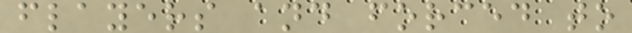flayers and forced to
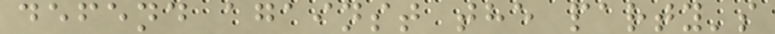defend against the party's
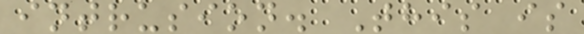intrusion. This is
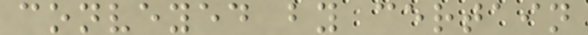conveyed by certain
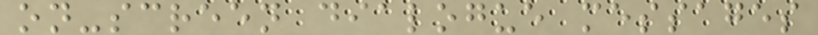on-screen dialogue messages
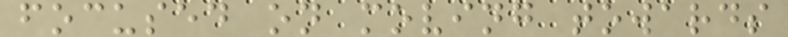focused on moving towards
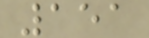151
